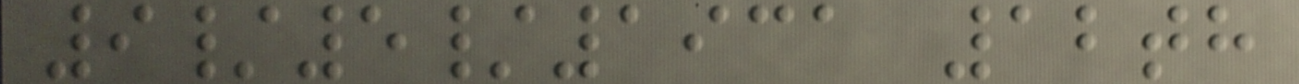9/5/1931 12th
